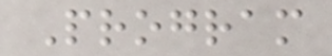Program
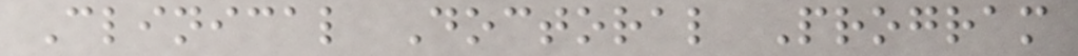Clinical Doctoral Program
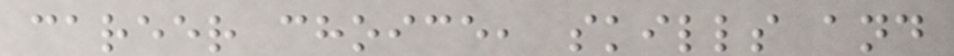career choice, skills and
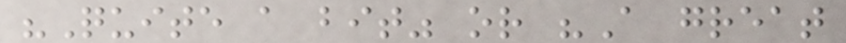"Quite a bit" or "A great
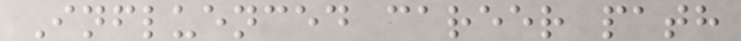Influenced career path
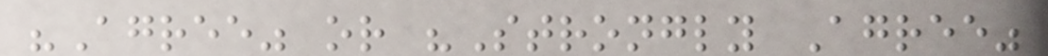"Agree" or "Strongly Agree"
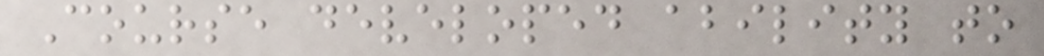Course developed ability to
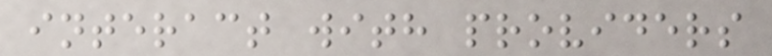interact with providers
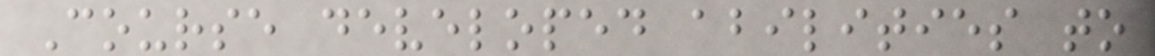Course developed abilities to
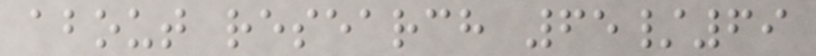about research 65/69
